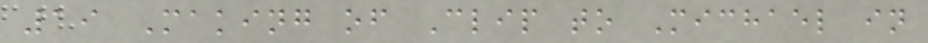19 Making of Clip to Michael in
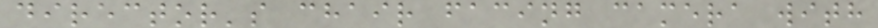director's chair facing camera with
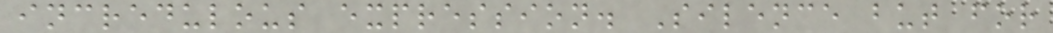incredulous expression. Silence but for
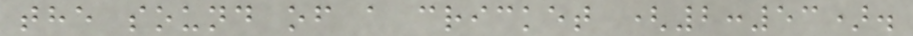the sound of a cricket (2:53).
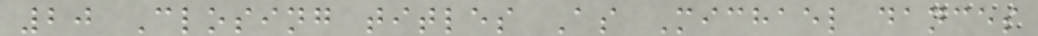20 Closing titles As Michael dances
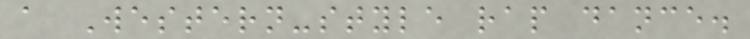a Western-style rap dance.
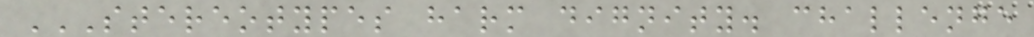STEREOTYPES HARM DIGNITY. CHALLENGE
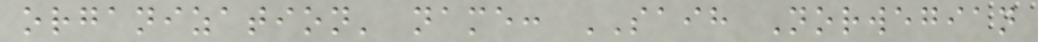organization' name: SAIH Norwegian
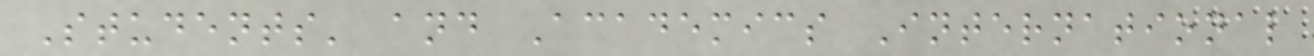Students' and Academics International
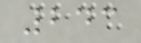243
